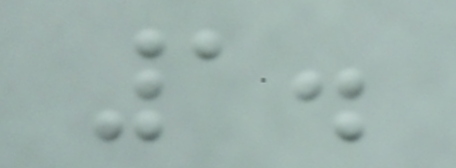1.
